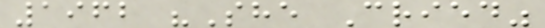1962 "She Cried"
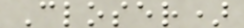Closer)
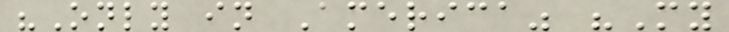"Only in America" "My
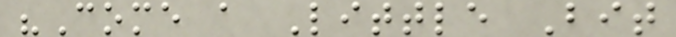"Come a Little Bit
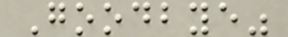Goodbye"
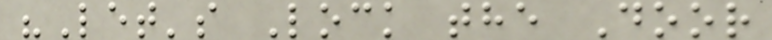"Let's Lock the Door
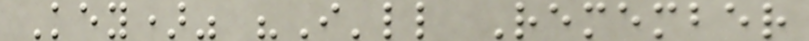Key)" "I'll Remember
